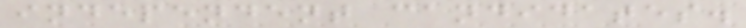independent candidates.
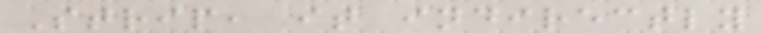Strip, it indirectly
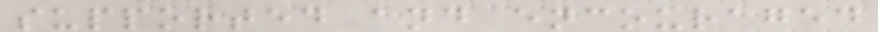supported and encouraged
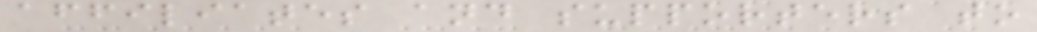affiliates and supporters to
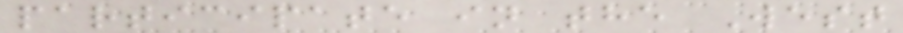participate in the West
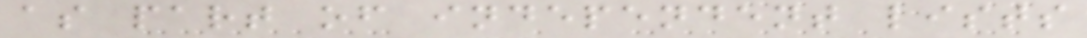as part of independent lists
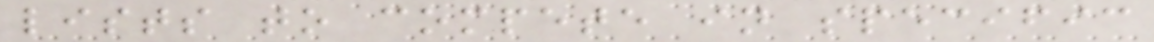lists to compete in specific
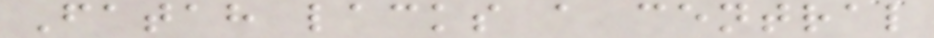Fatah lacks a central
